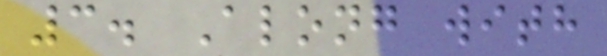3. Along with
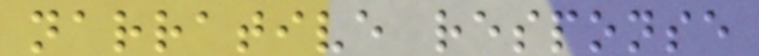narrative response
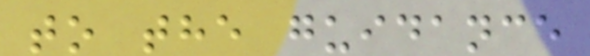to the guidance
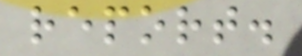report.
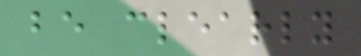be clearly
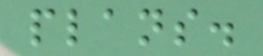plans.
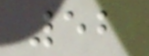52
